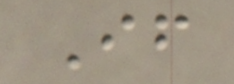If
